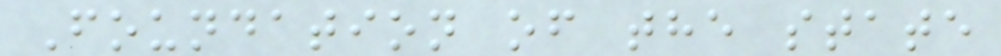Foundation of the state
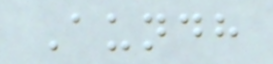Aundh
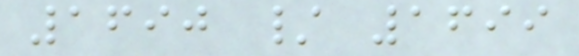1690 / 1699
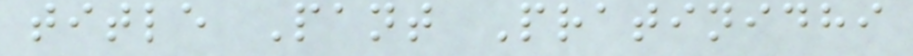title Pant Pratinidhi
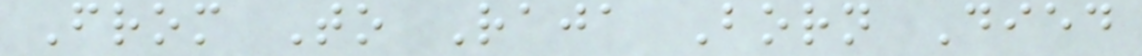From To Raja Born Died
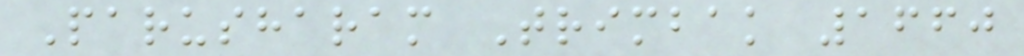Parusharam Trimbak 1660
